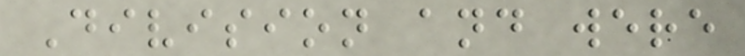Division and were
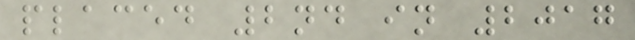placed 2nd in 2017
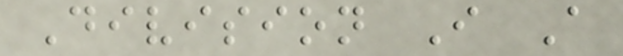Division I A
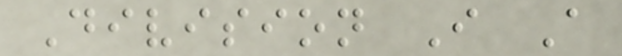Division I A
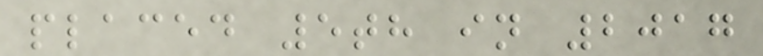placed 5th in 2017
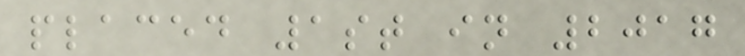placed 1st in 2017
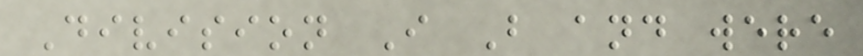Division I B and were
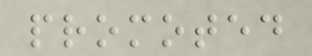promoted
